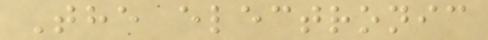The electronic
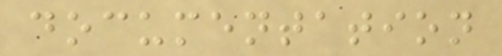documentation
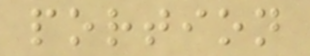portion
